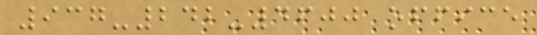937-242-4600 office
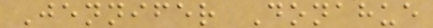Jennifer Donahue
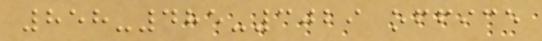858-485-3029 office
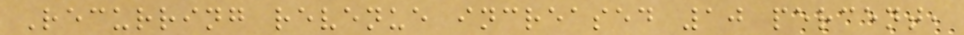Recurring revenue increased 10 percent,
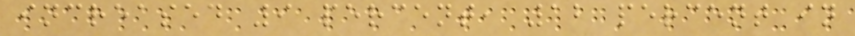increased 9 percent, 12 percent in
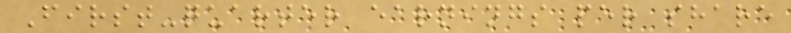First-quarter earnings per share
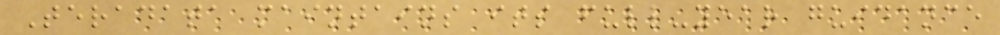Teradata maintains its full-year guidance
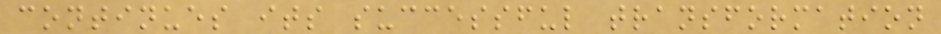continues its successful transformation
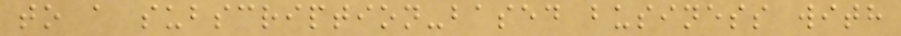to a subscription-based business with
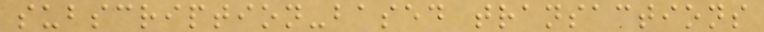subscription-based transactions
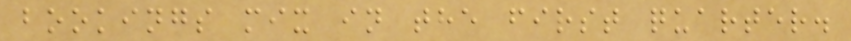bookings mix in the first quarter.
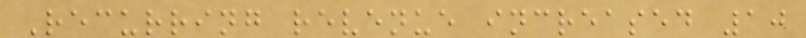Recurring revenue increased 10
